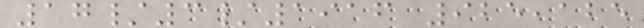17/3/1916 925,125
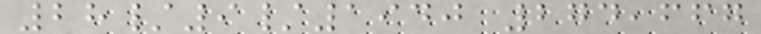28/9/1940 274,667
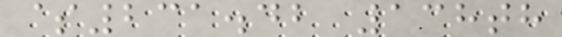$231.42 138th
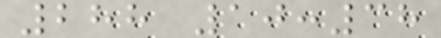288 10:38
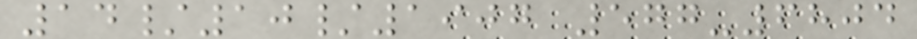14/10/1907 577-6804
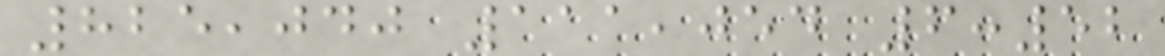825,040 111,054 6:52
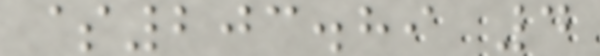$203.89 4
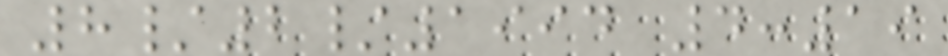8/2/1994 4:19
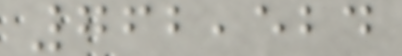762,524
